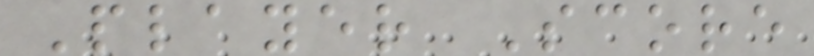Player Score
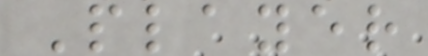Player
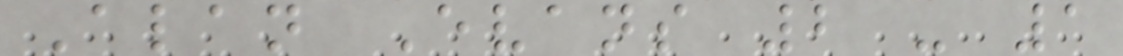Alan Evans 2 - 1
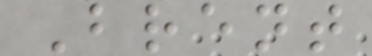Brent
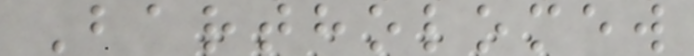Bartholomew
